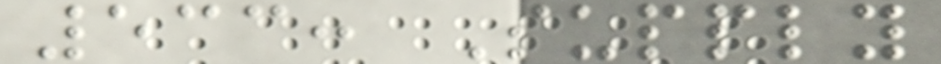533: Supply
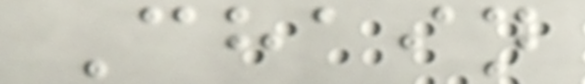Chain
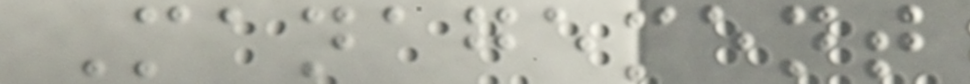Management
